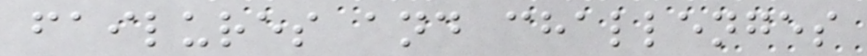failures and challenges
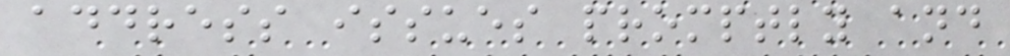address issues promptly and
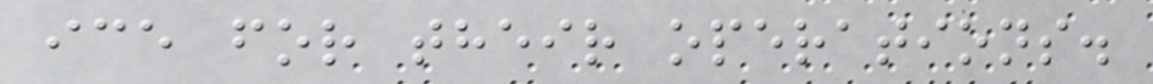ice for their operations.
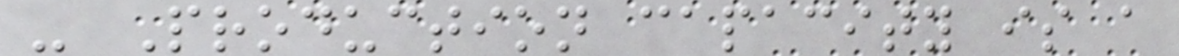- Production capacity is a
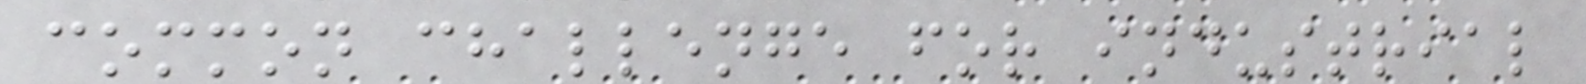common challenge for industrial
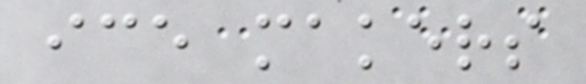ice makers
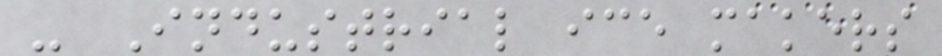- Industrial ice makers
